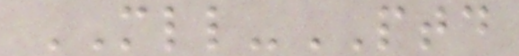MLL-PTD
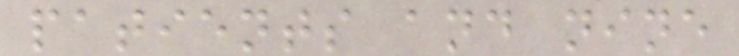patients and nine
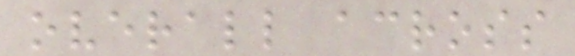overall across
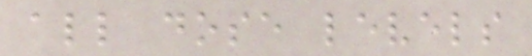all dose levels
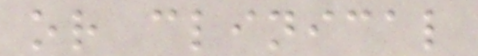or clinical
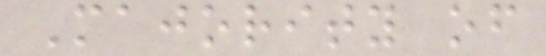Majority of
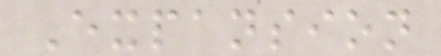Expansion
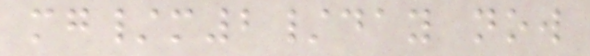mg/m2/day now
